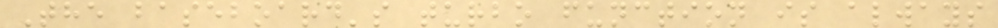The baseboard's turbo function is always
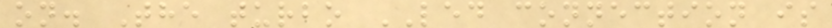on. The turbo LED connection is
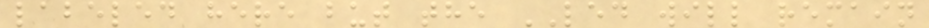labeled here but the LED will remain
